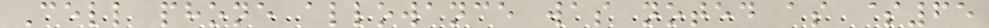Cell phone allowance was noted as $65
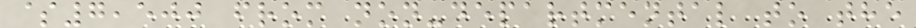$7,500 from non-departmental to the
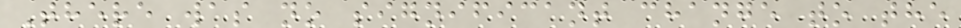There was no significant change to the
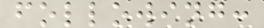following:
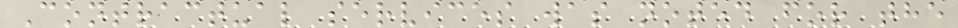Contractual services was noted for the
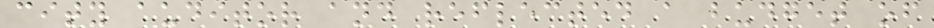city auditor and reflected a budget of
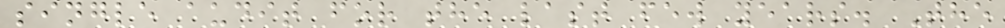single audit for the last few years. The
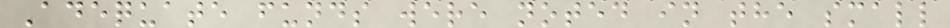Adequate funds were noted in the small
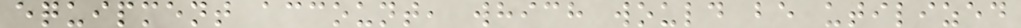equipment account, which would be utilized
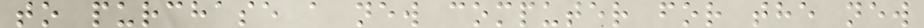to purchase a new computer for the new
